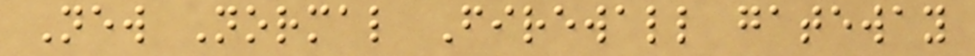New Normal Firewall gateway
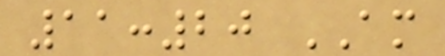11:20 AM
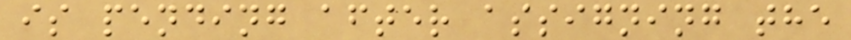is pending after assigning the
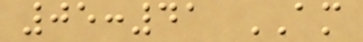05:41 AM
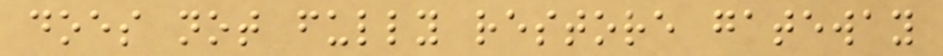does not fully restore gateway
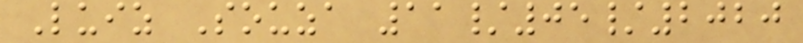Luiz Souza 11/05/2020
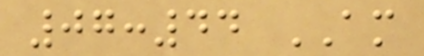07:44 AM
